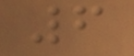6
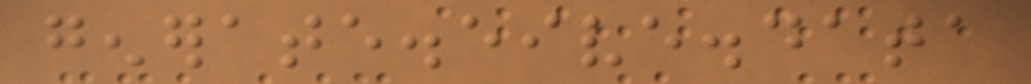generate.eive.data
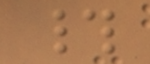#
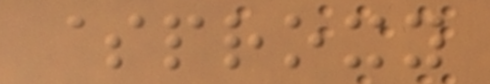$proxy
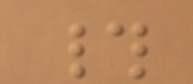#
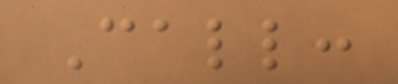Call:
